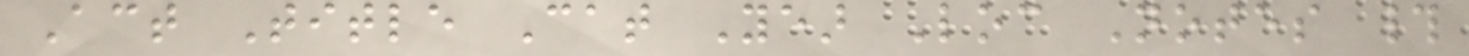Act Title Cat Year Loc Notes #
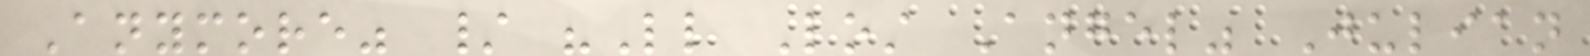Anymore" / "Little Lost Angel" Julian
